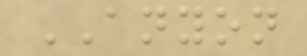ANYON
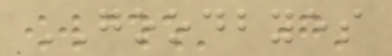GOODBYES
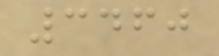3460
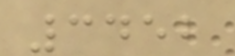3452
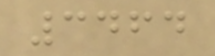3464
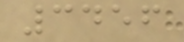3456
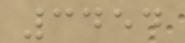3454
